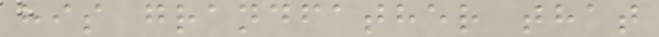his grandfather that
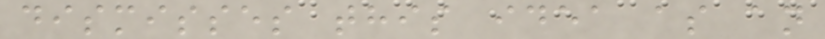dismisses this idea as an
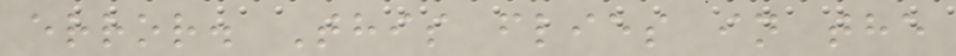error. This flies in the
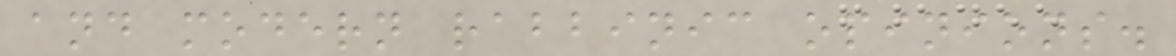and modern rabbinic opinions.
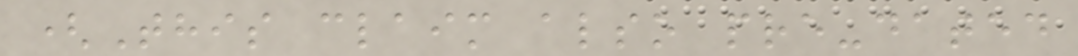(This claim also pre-dated
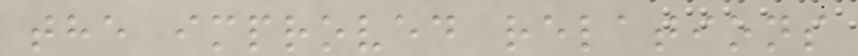the improved relations
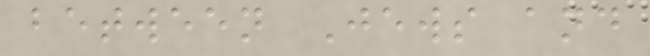between Jews and
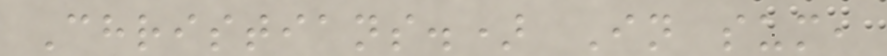Christians.) In sum,
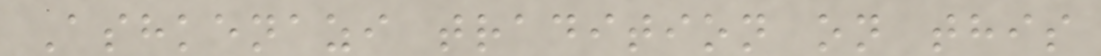Ashkenazi tradition on this
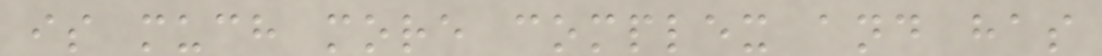is much more complex and has
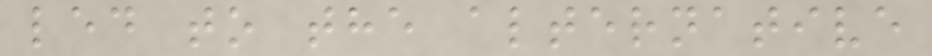led to the alternative
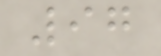97
